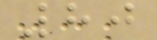80
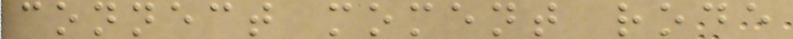connect moment rode
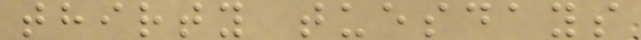thirty tuesdays
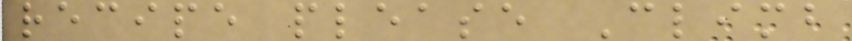recipe please Climb
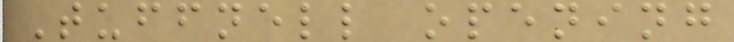Tuffnell opening
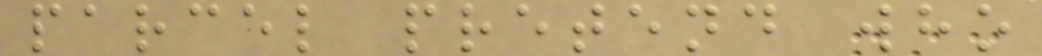parcel pretend who
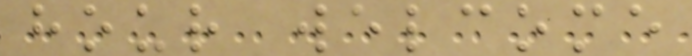hour welcome
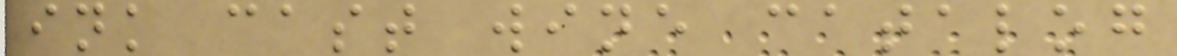ink cast wine catalog
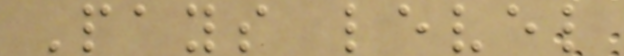Pays level
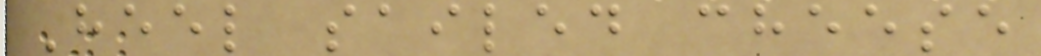Heel sailed cheese
